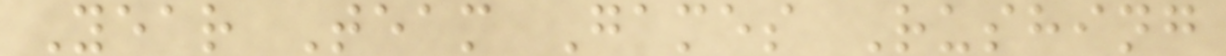Year Team Games Rushing
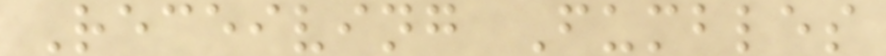Receiving Fumbles
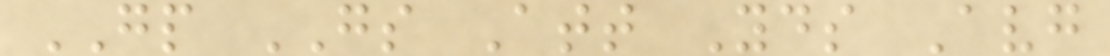GP GS Att Yds Avg
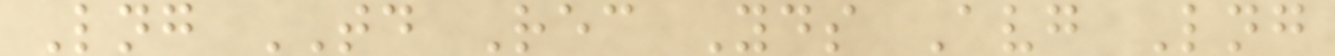Lng TD Rec Yds Avg Lng
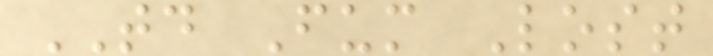TD Fum Lost
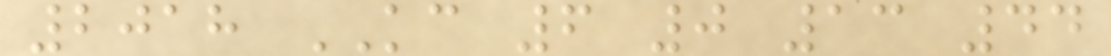2018 KC 6 0 13 44
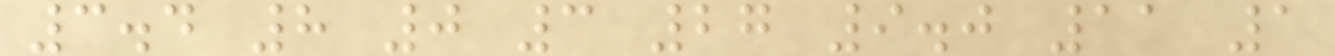3.4 8 0 3 27 9.0 11 1
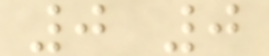0 0
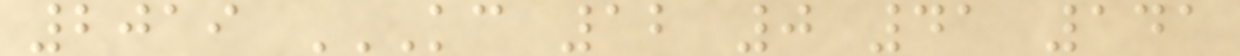2019 KC 12 0 41 141
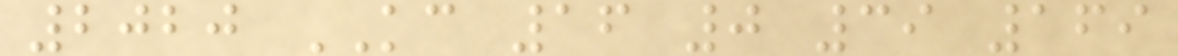2020 KC 16 0 39 169
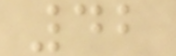42
